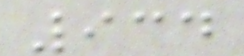934
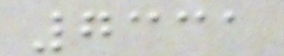7331
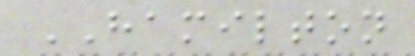HAMILTON
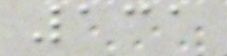131
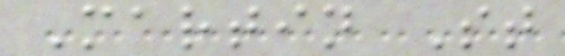Martin St
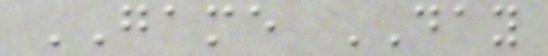GAME DAY
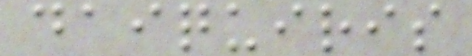daiquiris
